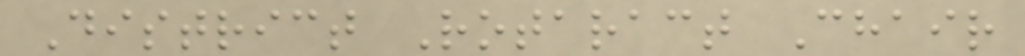District Rotaract Chair
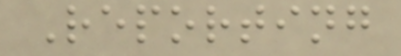Reporting
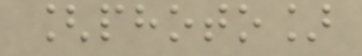[photo]
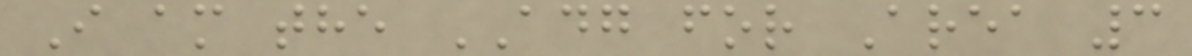I am the ADG for Area 3
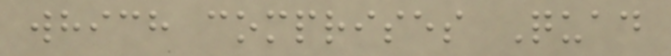which comprises Quad
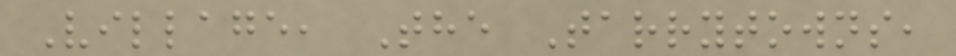Village, The Tarrytowns,
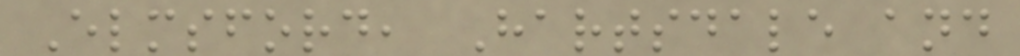Elmsford, Hartsdale and
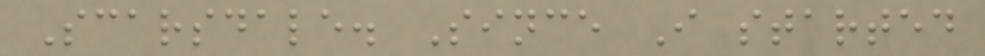Scarsdale. Since I started
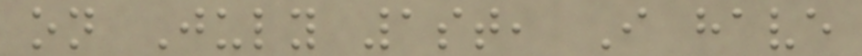on July 1st, I have
